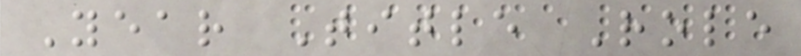Year Title Role
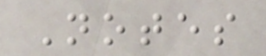Notes
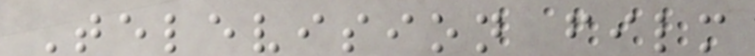Television film
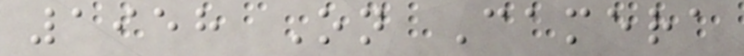1958 On Camera
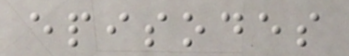episodes
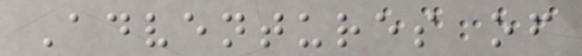Adventures of
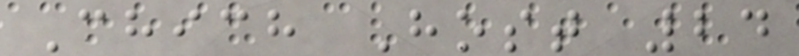Chich Host 24
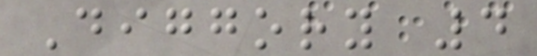Diggory 4
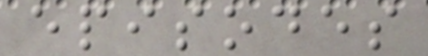episodes
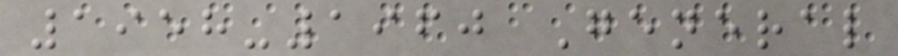1958-1960 General
